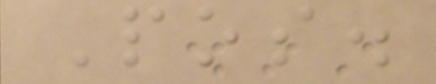Pos.
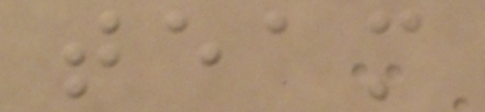team
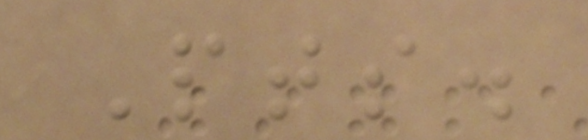Pts.
